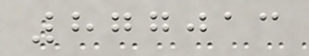877013
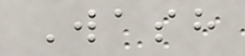Wash
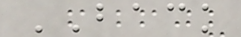BACK
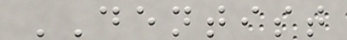DENTIST
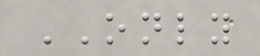ONLY
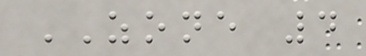ZONE 4
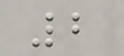2
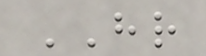HR
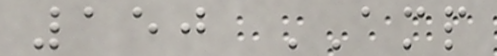150 AMP
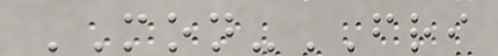MON-FRI
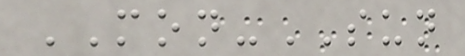MON-SUN
